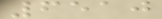6510
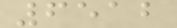6512
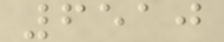6510
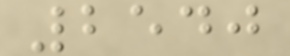2540
